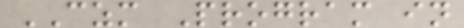CZM Program in
